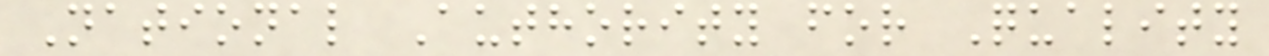National Authority for Quality
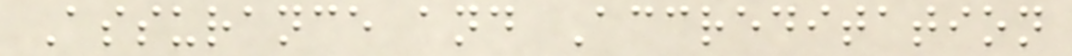Assurance and Accreditation
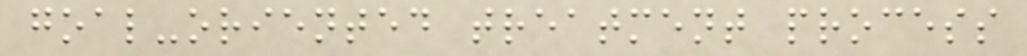goal-oriented treatment process
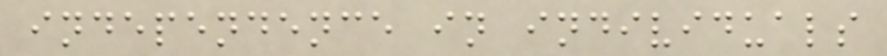independence in individuals
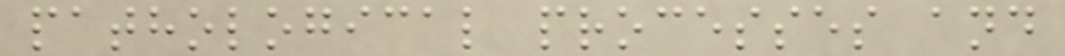pathological processes and
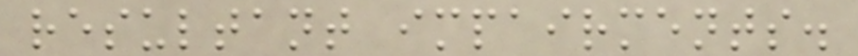resultant impairments.
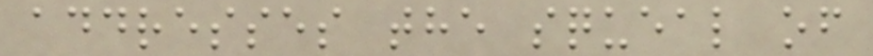addresses the squeal of
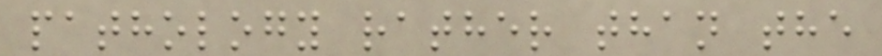pathology rather than the
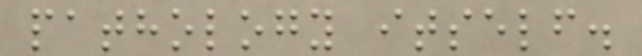pathology itself.
